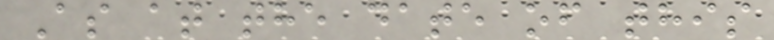As at the date of this
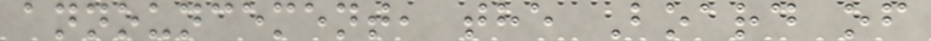announcement, the Board of
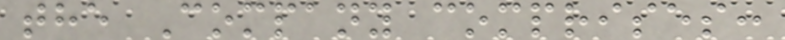the Company comprises:
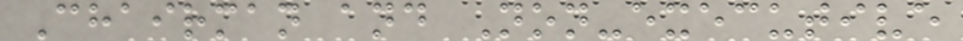Chairman and Non-executive
